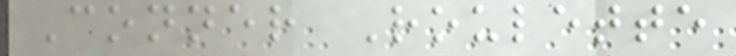Conner Roulette
